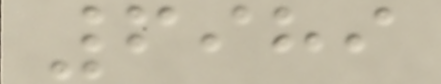6989
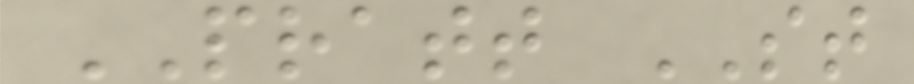PRATT ST
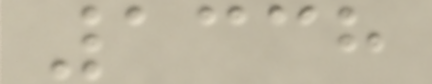1338
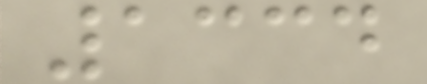1334
